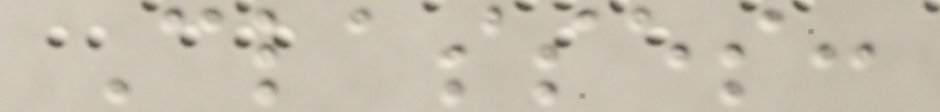Classes:
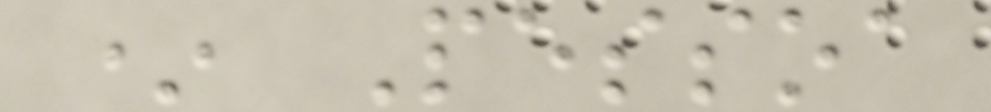* Pessoa
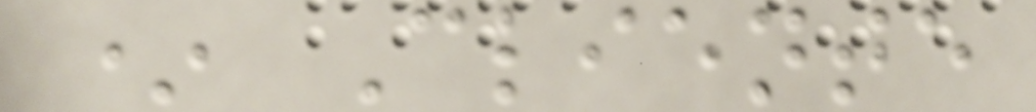* Cliente
